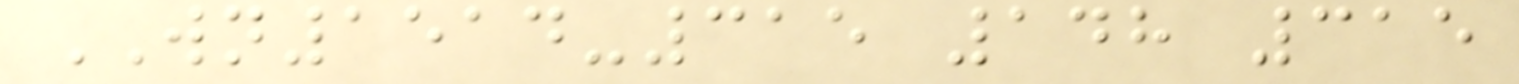WN1514-315 148 315
